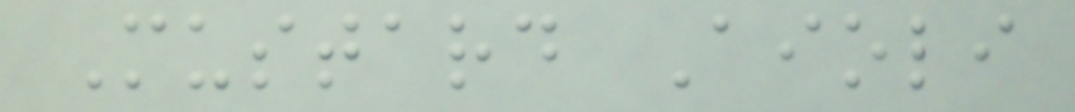Mustard Aioli
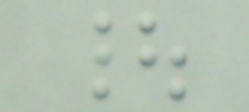|
